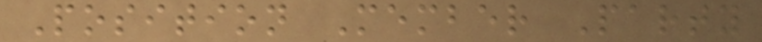Position Member Party
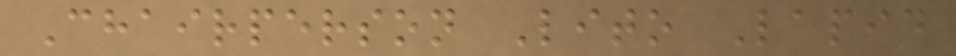Chairperson Lito Lapid
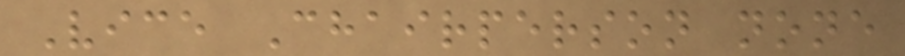Vice Chairperson none
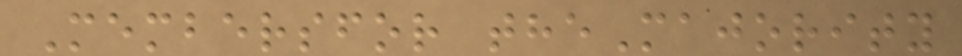Membersfor theMajority
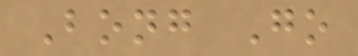Bong Go
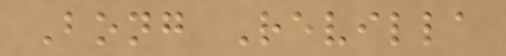Bong Revilla
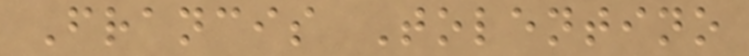Francis Tolentino
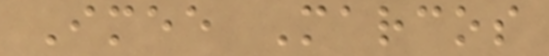Imee Marcos
